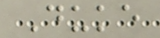Duke
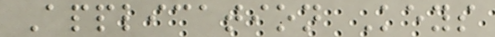Application Keys
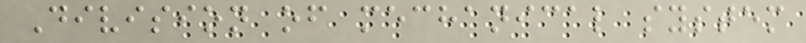Division of mechanical system
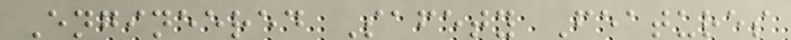Engineered Safety Features
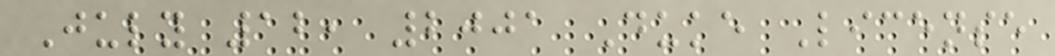July 12, 2001 Duke License
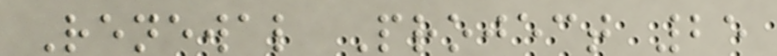Renewal Project 25
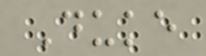Duke
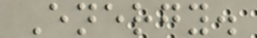Energy.
